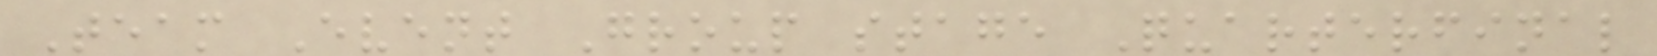Team Event Group stage Quarterfinal
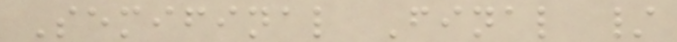Semifinal Final /
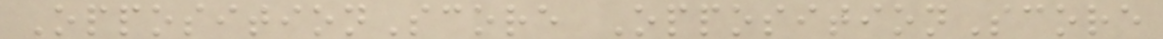OppositionScore OppositionScore
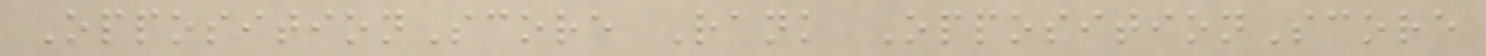OppositionScore Rank OppositionScore
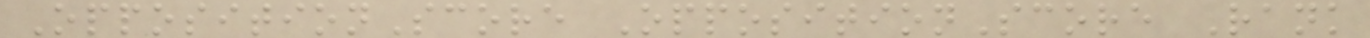OppositionScore OppositionScore Rank
